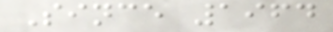Since 1964
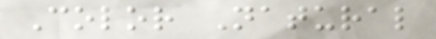Color Natural
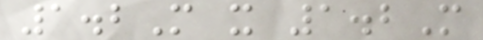1.2M x 1.2M
